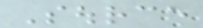Source
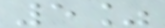5%
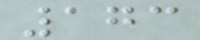173
